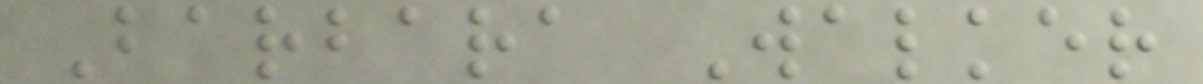Barbara Walker
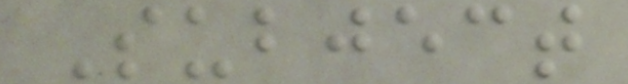Subject
